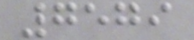7579
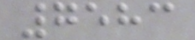7583
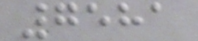7581
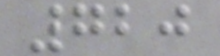720
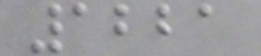1221
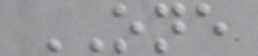ONE
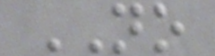NO
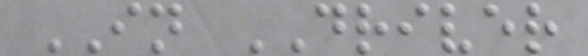IN DRIVER
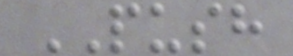PUSH
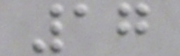17
